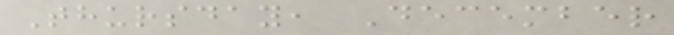Thursday, December
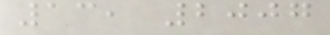13, 2007
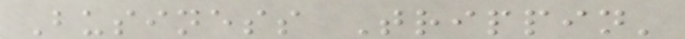Business Trippin'
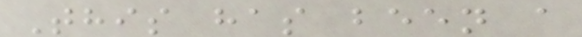This has been a
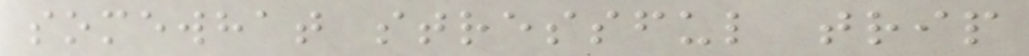somewhat stressful trip
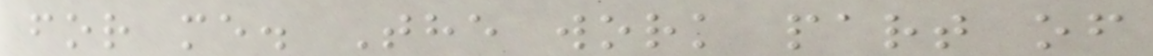for me. The work part of
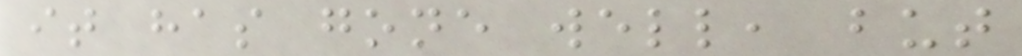it has gone well, but
